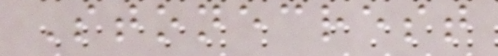Stonecrest
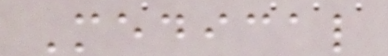Medical
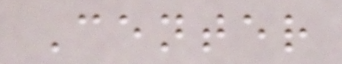Center
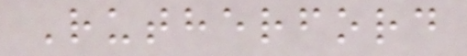Rutherford
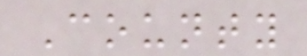County
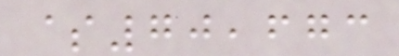$70,673
